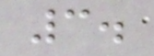3.
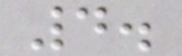4.
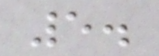5.
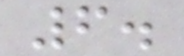6.
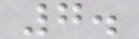7.
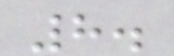8.
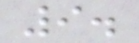9.
